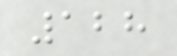128
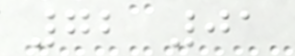72 01
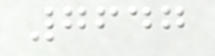7647
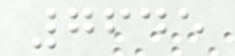7645
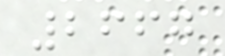2667
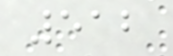512
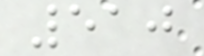510
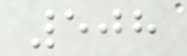508
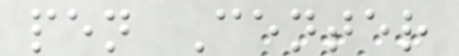pen Center
